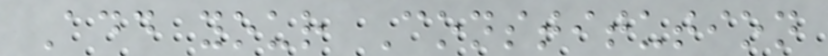Add your Constitution
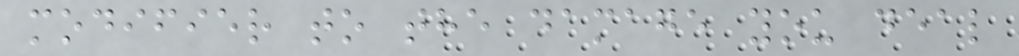modifier to the damage you deal
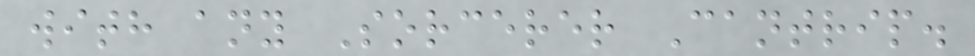with any Sorcerer Cantrip.
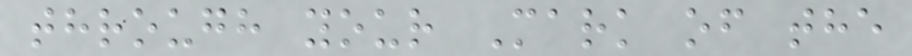through your Mark of the
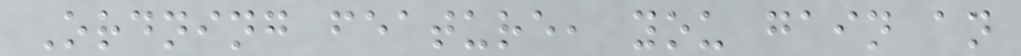Ordning feature, you gain an
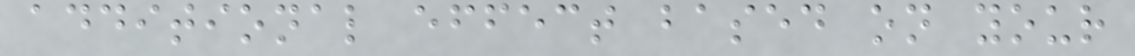additional effect based on your
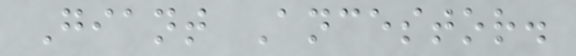Giant Ancestor.
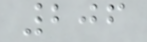206
